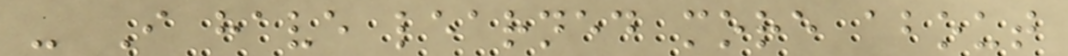- I have learned more about
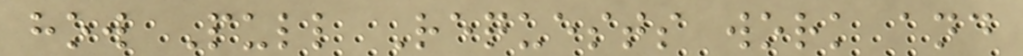how Pull Requests work and
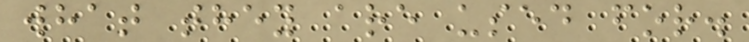what they are used for.
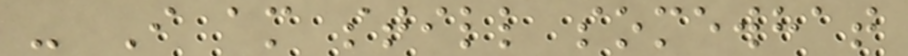- I am still somewhat
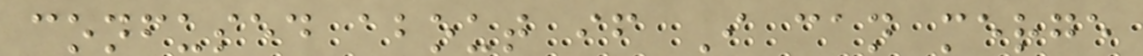confused about if I can merge
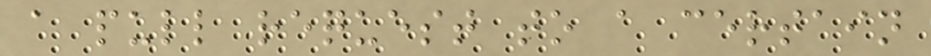a pull request to a certain
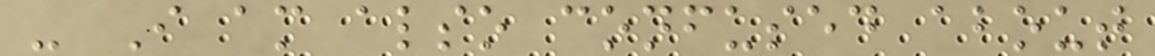- I am also confused about
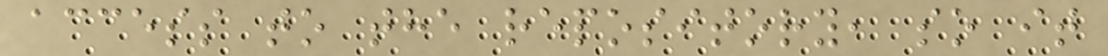access to the repository, so it
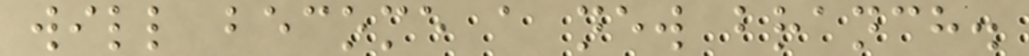will become a new branch.
